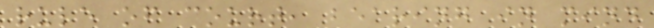rule of court, bearing in mind
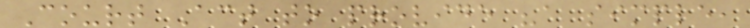Court Act to provide "a simple,
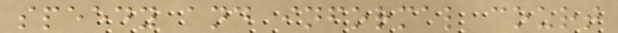speedy and informal court
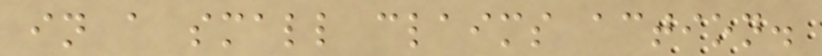in a small claims action.
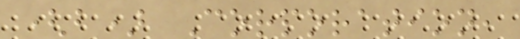(b) Corporation,
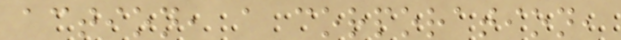action, a corporation,
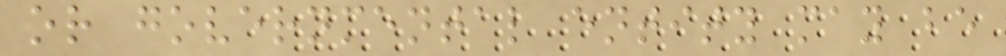or governmental entity may be
